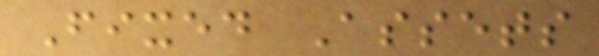Fixed Assets
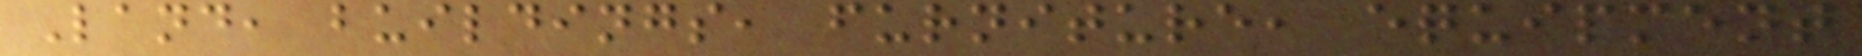Land, buildings, furniture, equipment
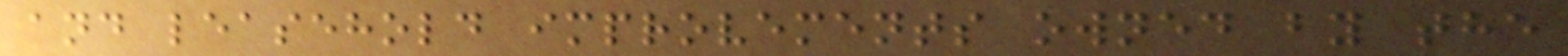and leasehold improvements owned by the
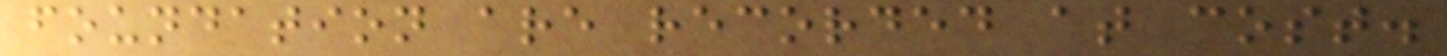foundation are recorded at cost.
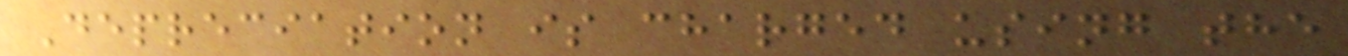Depreciation is charged using the
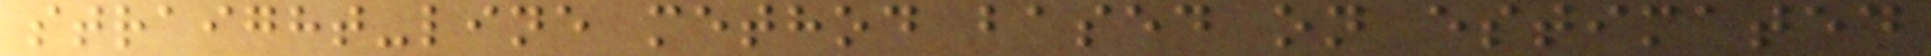straight-line method based on estimated
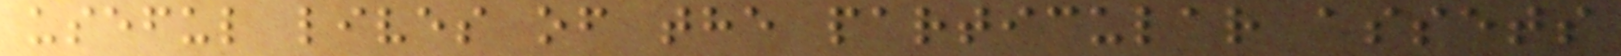useful lives of the particular assets
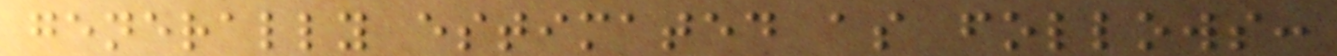generally estimated as follows:
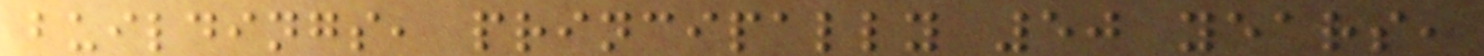buildings, principally 50 years,
